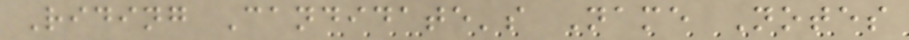Riding Candidate's Name Notes
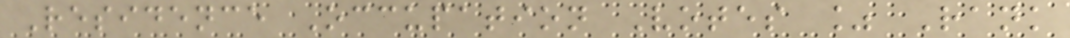Residence Occupation Votes % Rank
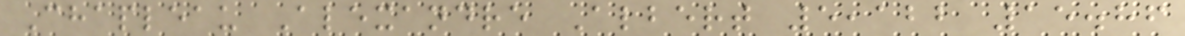Chapleau Alexandre Albert 5,122 15.86
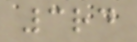3rd
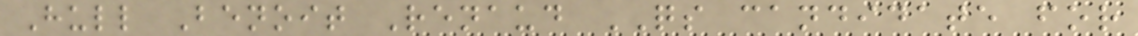Hull Benoit Renaud QS candidate for
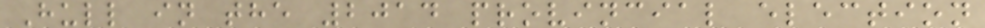Hull in the 2014 provincial election
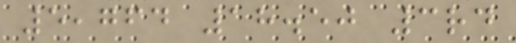5,764 18.50 3rd
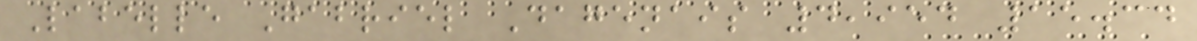Labelle Gabriel Dagenais 4,954 15.34
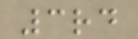3rd
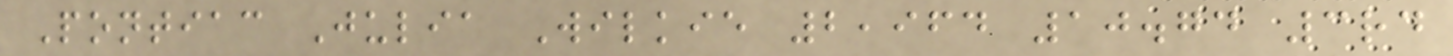Pontiac Julia Wilkie 2,964 10.74 3rd
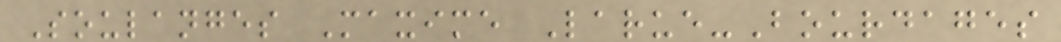Soulanges Maxime Larue-Bourdages
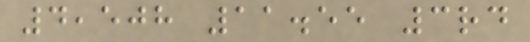4,508 11.55 3rd
